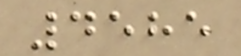4585
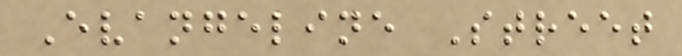Evangeline Street
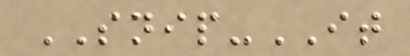SNIP-IT
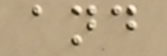and
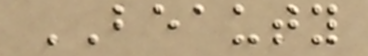BEAUTY
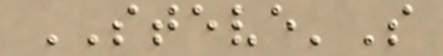STEVE'S
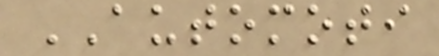AUTOMOTI
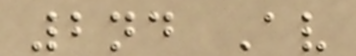2nd Av
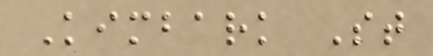Kimbark St
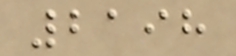2198
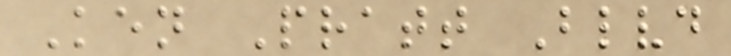Ken Pratt Blvd
